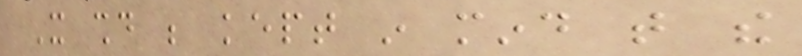It should be kept in mind that the
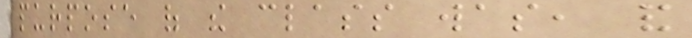purpose of the class was, and
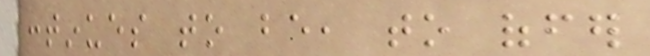continues to be, to offer
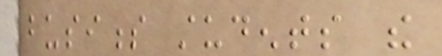business students the
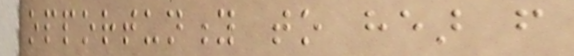opportunity to hear from
